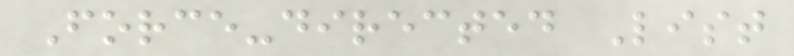Force-directed List
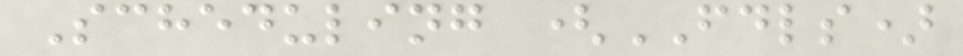Scheduling (FDLS)
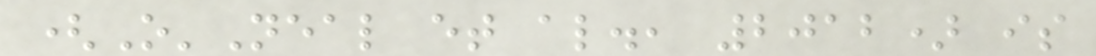(O'Neal et al., 2012) is
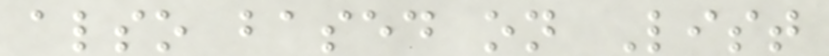also based on List
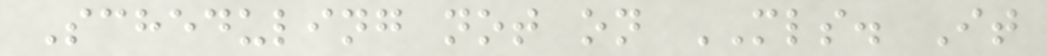Scheduling not on MLS. It
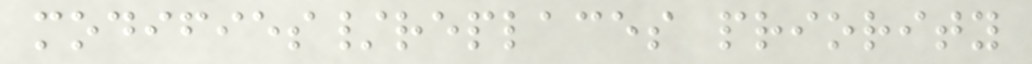modifies/replaces priority
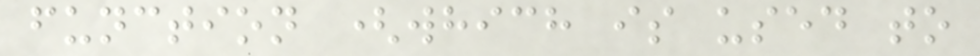function (which is used to
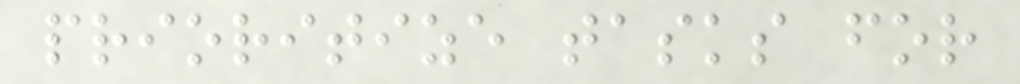prioritize tasks for
